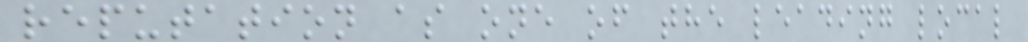reputation as one of the leading local
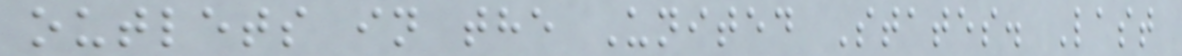outlets in the United States. Last
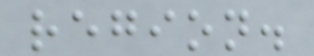region.
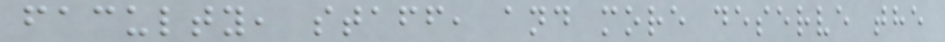faculty, staff, and more deserve the
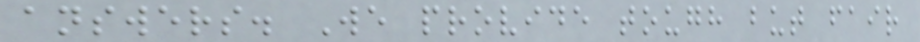answers. We provide tough but fair
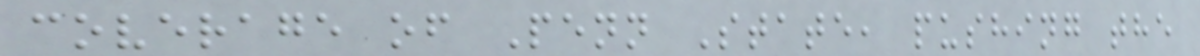coverage of Penn State, pushing the
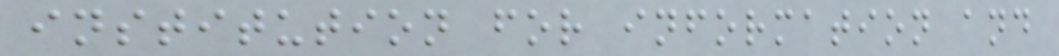institution for information and
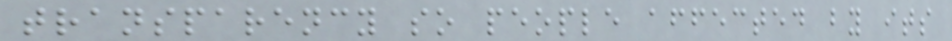transparency so people affected by its
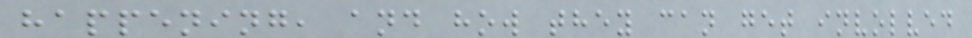happening, and how they can get involved
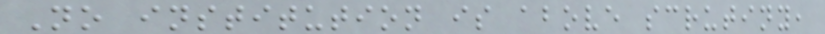No institution is above scrutiny,
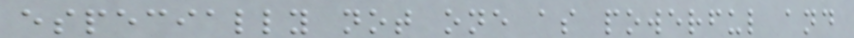especially not one as powerful and
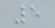5
